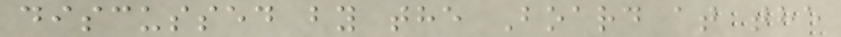discussed by the Board at the
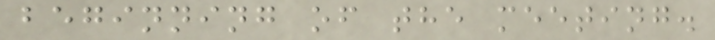beginning of the meeting.
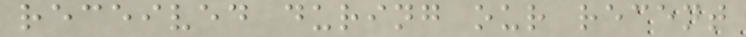received during our recent
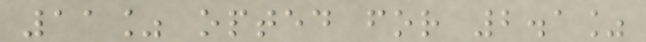11% opted for 2.1%
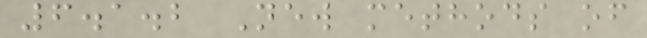6.1.2 New methods of
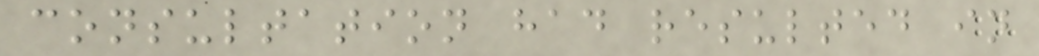consultation had resulted in
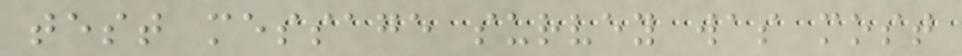test message survey was most
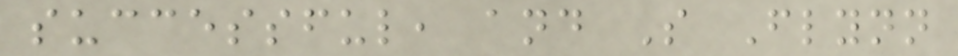successful, and S Flynn
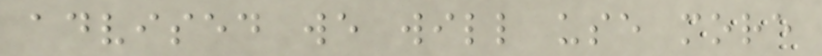advised we will use more
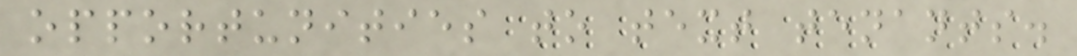opportunities to text tenants.
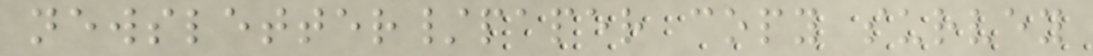newsletter/paper copy survey
